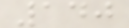140
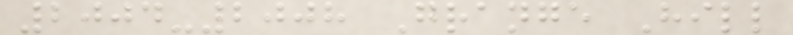2004-2008 Grange Hill
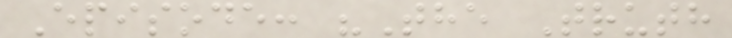Episode: "The Truth
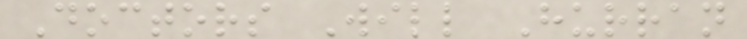Doctors Will Hurran
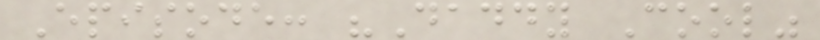Episode: "Daddy Cool"
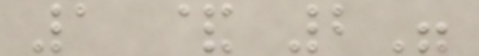1 & 2"
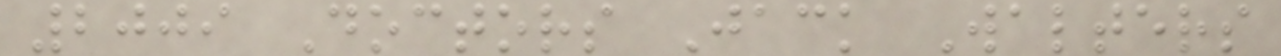2009 Doctors Jack Walters
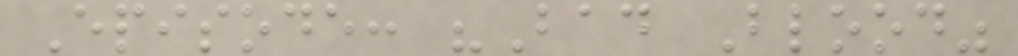Episode: "Bad Blood"
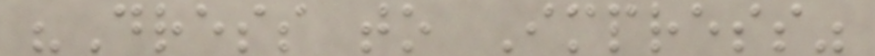"Dress to Impress"
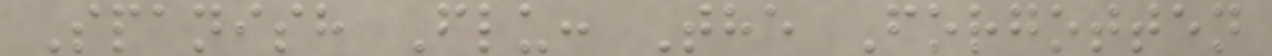Spanish Flu: The Forgotten
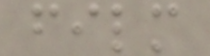film
